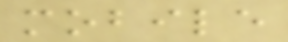mobile
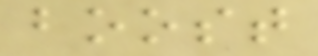boost
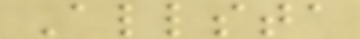Allsta
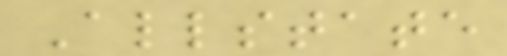Allstate
